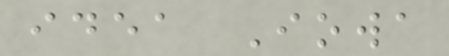idea Iowa
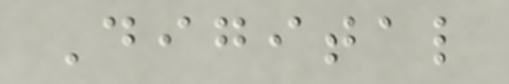Digital
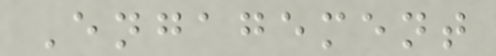Engagement
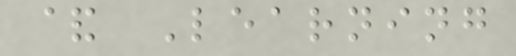& Learning
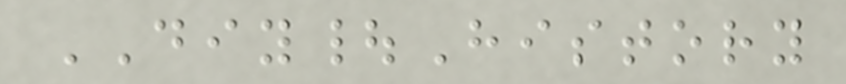DIY|History
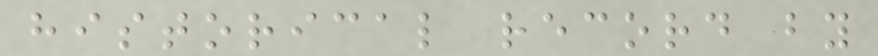historical record by
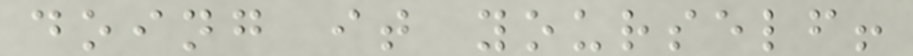doing it yourself!
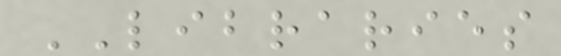LIBRARIES
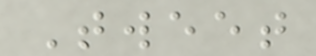Tweet
